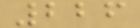226
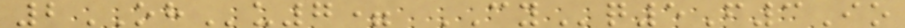2OHu7= CYq5F3Io
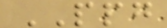PPG
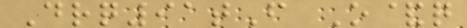Drq91tF O&q
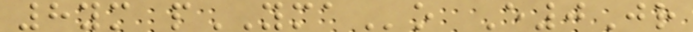8ym pYMAo E0Jr
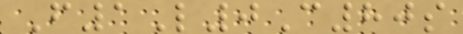F1L0C80s
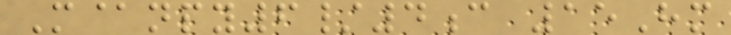M@npy6/4c 15Hm
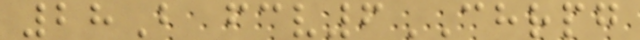28B fcv6CHRPG
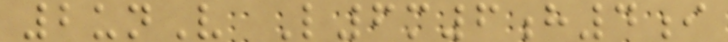2unV L6m6h4i
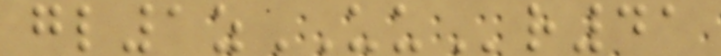gl1zUUr41
